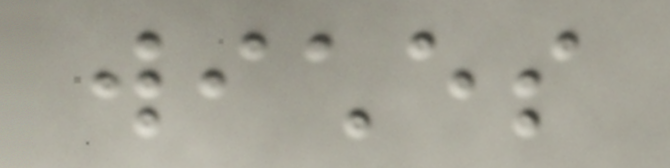wiches
